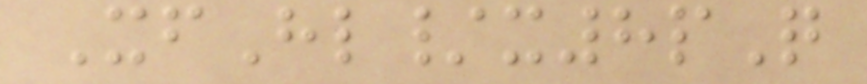XfHl/x8pQ
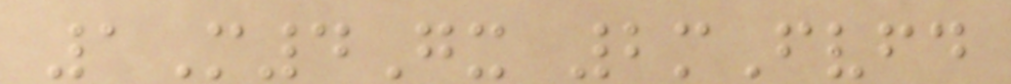1M4Gx 2mFvfd
